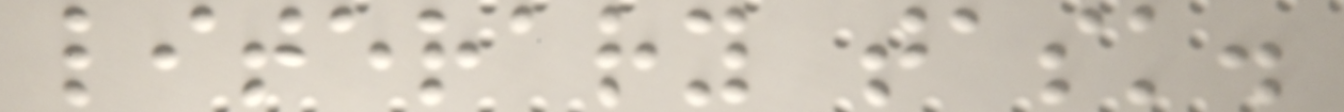literary task.
